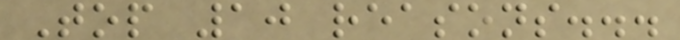Top 10 reasons...
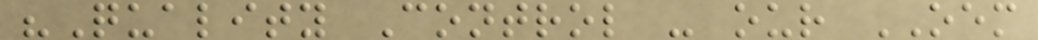"Quality Control - our OEM
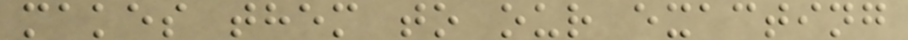makes them to our exacting
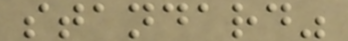standard"
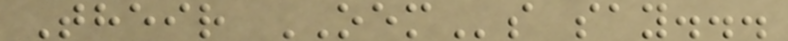Their OEMs say...
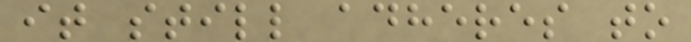it still adheres to
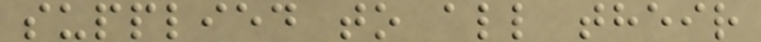supplied to all their
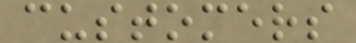customers
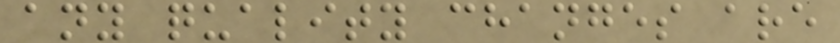any quality changes are
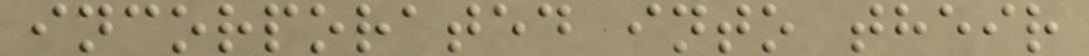incorporated into their
